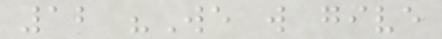12 "We will give
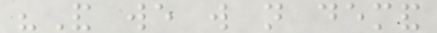"And we will not demand
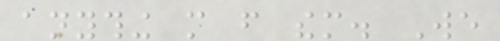anything more from them. We
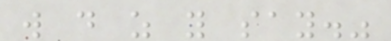will do as you say."
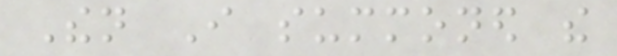Then I summoned the
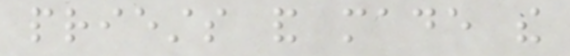priests and made the
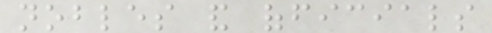nobles and officials
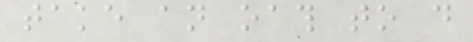take an oath to do
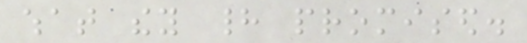what they had promised.
